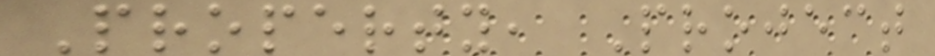Property, Project
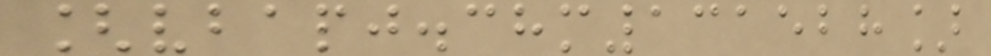[vbapj.chm131528]
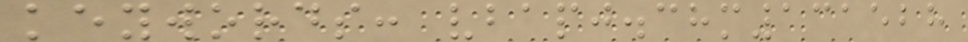keywords: vbapj.chm131528
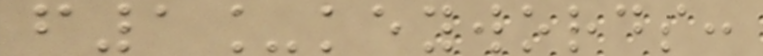f1_keywords:
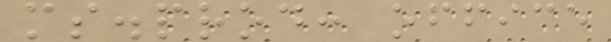ms.prod: office
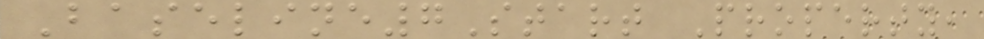Baseline7Start Property,
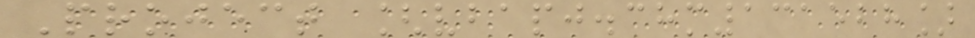Project [vbapj.chm131528]
